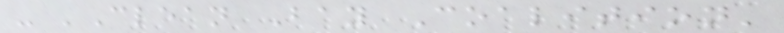- 'Clean Bay Coalition'
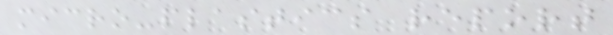micro-plastics report
